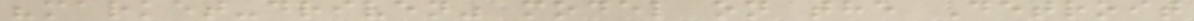"market-driven" model on the Detroit
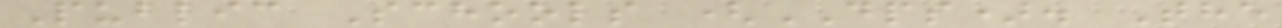Public Schools (DPS). The
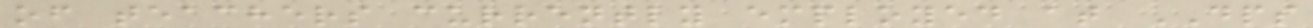of teachers currently employed at DPS
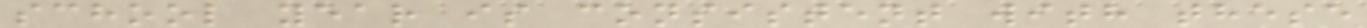school year is consistent with these
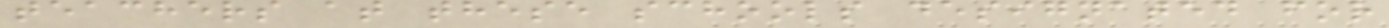teachers at these schools designated for
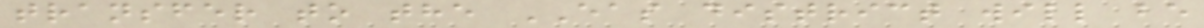transfer to the EAS district will be
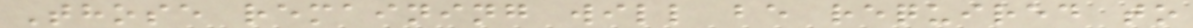Those remaining will be required to
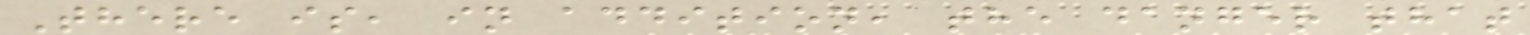There is, in addition, the danger that
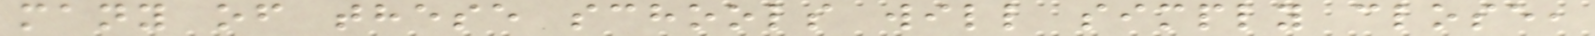many of these schools will simply close,
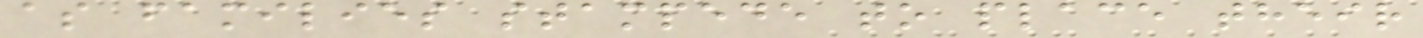as families stampede to place their
